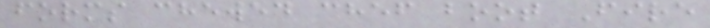forms chewed chef boot Fire
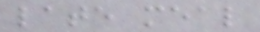late meal
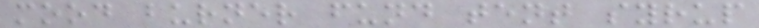mood burner fund tent syrup
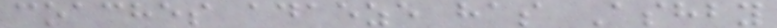coaches adaeze has Ashby
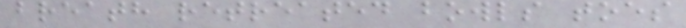breath retreated bowls toes
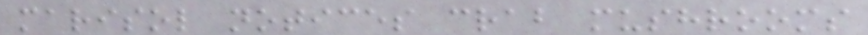marisol notices crab mushrooms
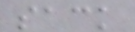sack
